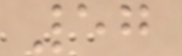57
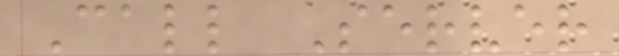Call Server
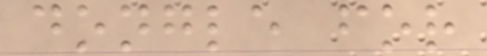dongle for
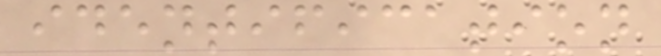identification
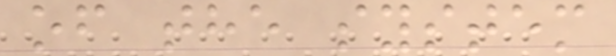of the system
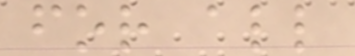for all
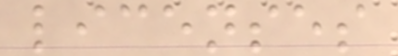licenses
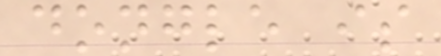dongle is
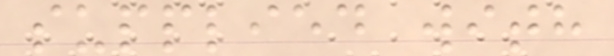supplied with
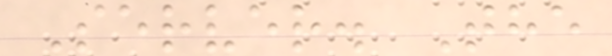Server. The
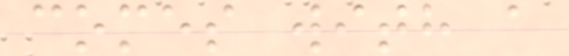comes with a
